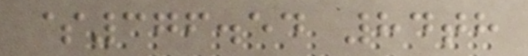$376.54 84th
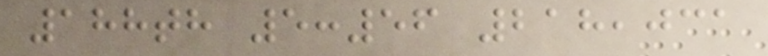188th 5:56 218,031
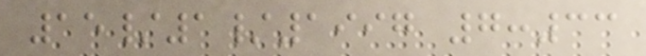15/1/1997 7:33
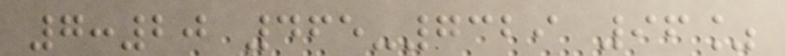7:20 465-7329 96%
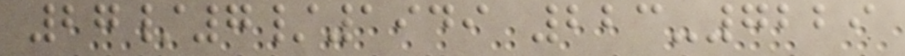27/7/1949 223-7229
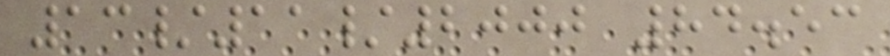13/11/2000 84.53
